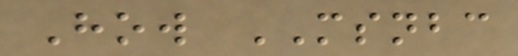How MSNBC
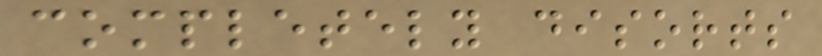completely disorts
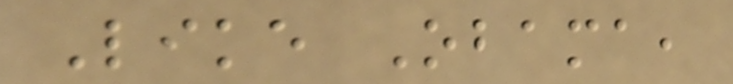Like Obama,
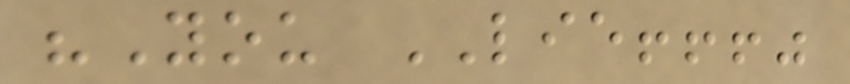"You LIE!!!"
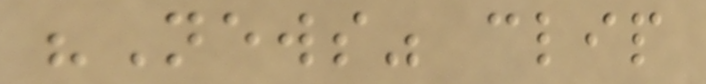"News" clip
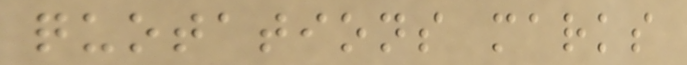quotations marks
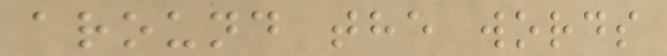around the words
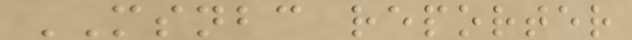MSNBC reporter
